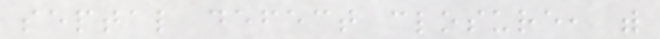septal defect closure, with
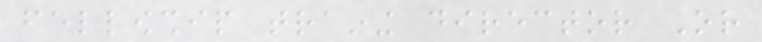fellowship training director Or
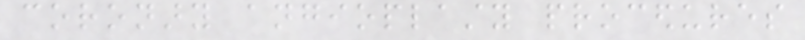coronary angioplasty procedures
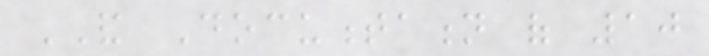AND Documentation of 10
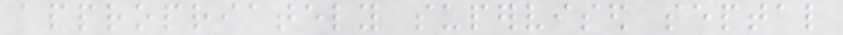appropriately supervised septal
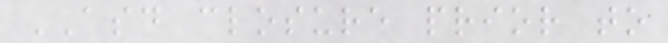ASD closure prior to
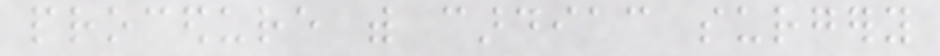procedure with cardiac surgery
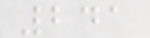241
